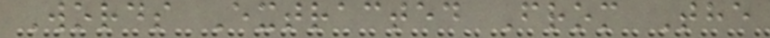Words Extracted From The
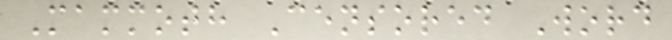Mammoth Censored Word
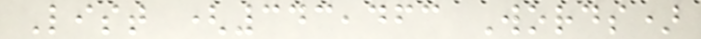List (343,463 Words)
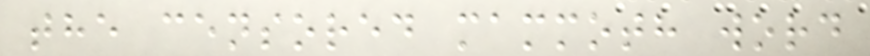the censored mammoth word
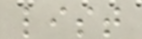list
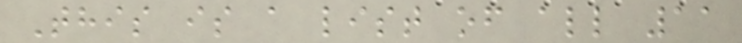This is a list of all 11
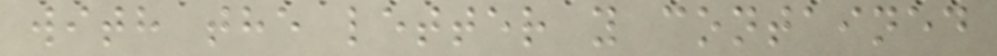with the letter y contained
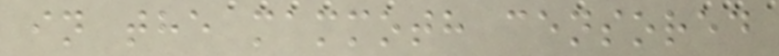in the mammoth censored
